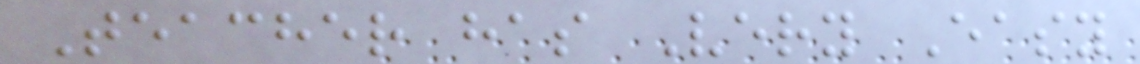Teacher has Very Easy
